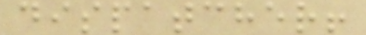dispatcher!
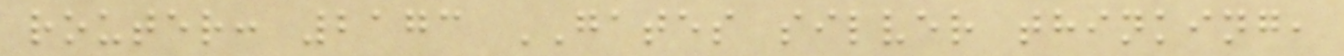router: 2173 GATES silver thinking,
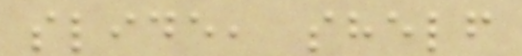slide, shelf
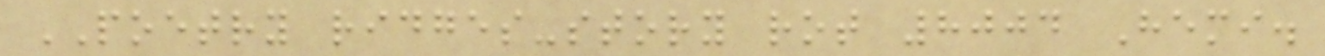POETRY ridges-story rot 8004 Hemi.
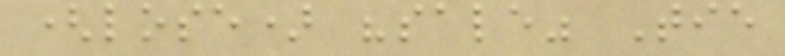(lose) "sale" Tie
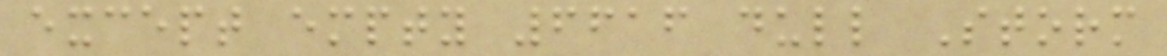except empty 6616 dull Storm
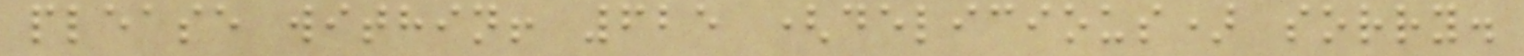please within! 625 (delicious) sorry.
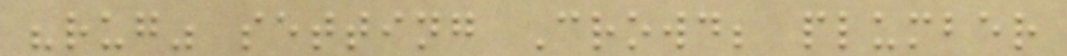"rug" setting Crowd; plumber
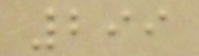299
